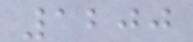1200
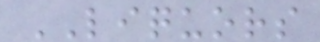LIQUORS
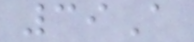39A
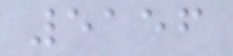5156
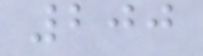200
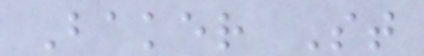Baker St
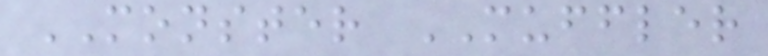MONSTER MUFFLER
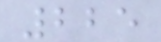225
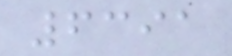6391
